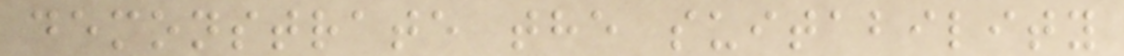demonstrate the suitability
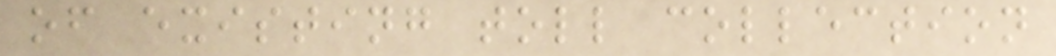of existing toll collection
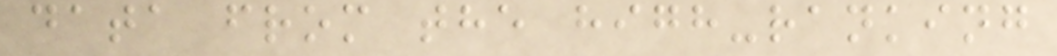data from the high-ranking
